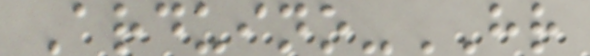Arduino-HR
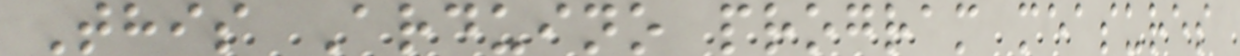This Arduino program measures
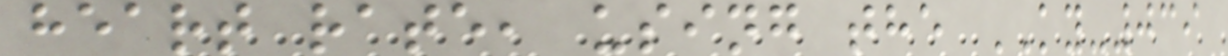heart rate, using the KY-039
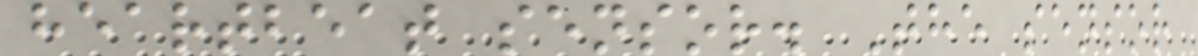heartbeat sensor. The sensor
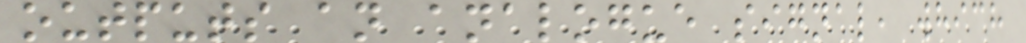outputs an analogue signal, which
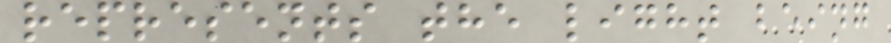represents the light being
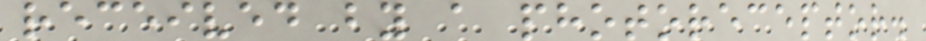received by a photoreceptor.
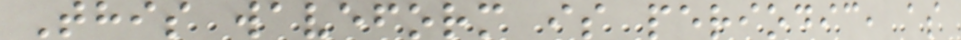This waveform is periodic, as
